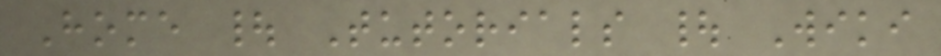Home | Tutorials | Wiki
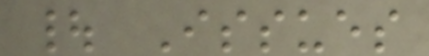| Issues
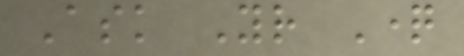Ask Your Question
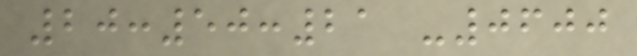20:50:21 -0600
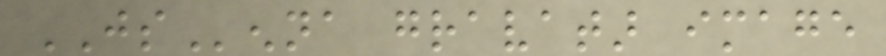JSenna gravatar image
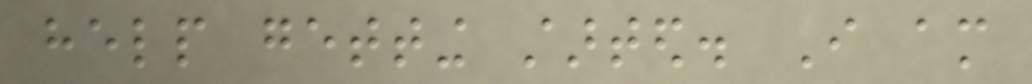help getting started. I am
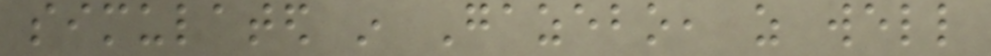simulated in Gazebo, as well
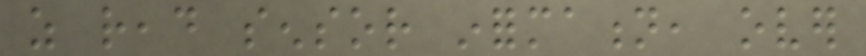as read sensor information, over
